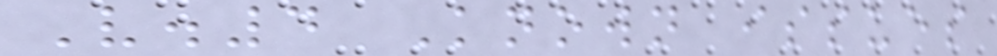V.4 Known issues
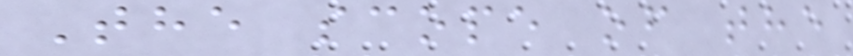The scope of the
